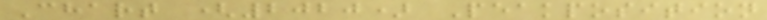Chart (2020) Peakposition
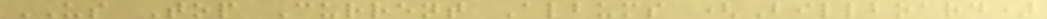US Top Current Albums (Billboard)
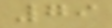79
